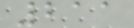211
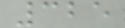325
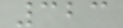323
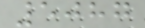5087
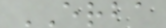ERBA
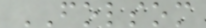FOLSOM
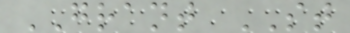GRANT ST
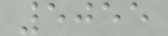5055
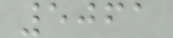5061
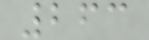263
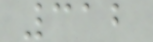312
